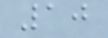10
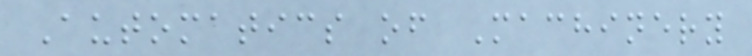Automatics of Machinery
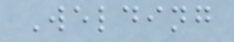Welding
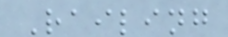Railing
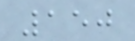150
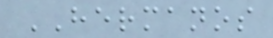HERMANOS
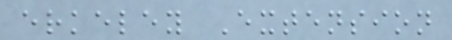erkeley Extension
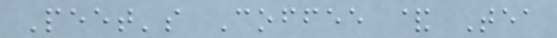Peet's Coffee & Tea
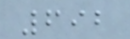692
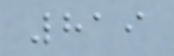819
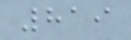819
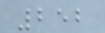252
